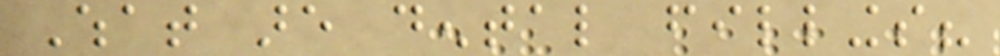What are dental fillings?
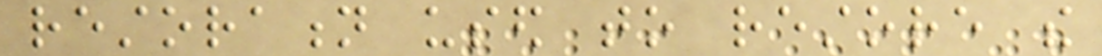restoration used to restore the
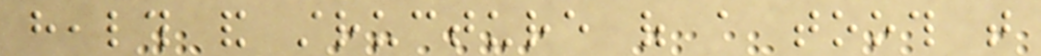health and structure of a tooth that
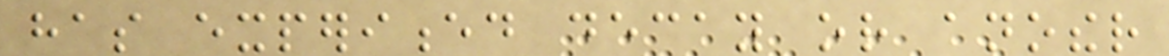has experienced decay or another
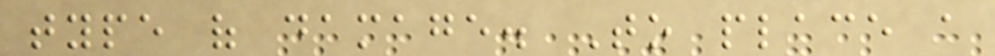type of damage. To place a
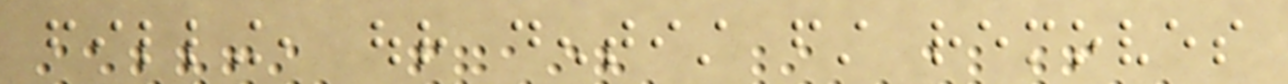filling, our dentist first removes
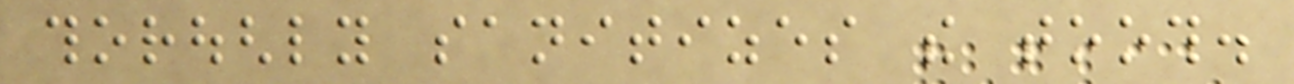thoroughly sanitizes the tooth.
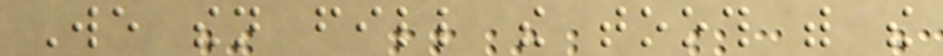We then fill the tooth with the
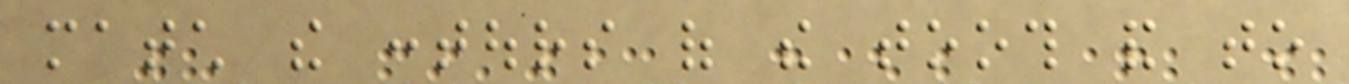match the contours of the tooth and to
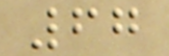67
